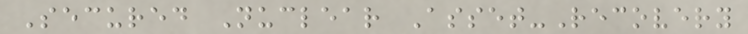Secured Nuclear Asset-Recovery
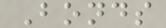Bonds
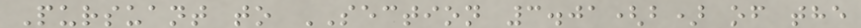Pursuant to SECTION 3.01(b) of the
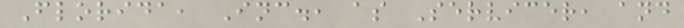Florida, Inc., as Servicer, and
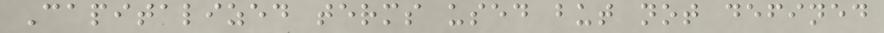Capitalized terms used but not defined
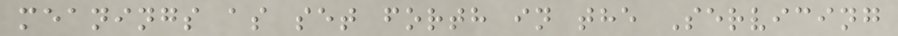meanings as set forth in the Servicing
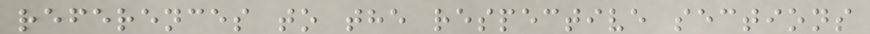references to the respective sections
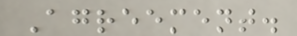Agreement.
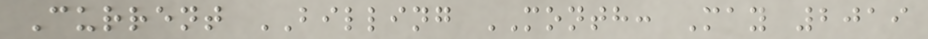Current BILLING MONTH: May 2019
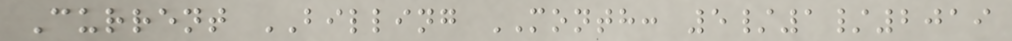Current BILLING MONTH: 5/1/2019
